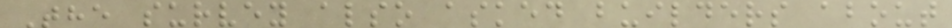The survey also asked builders about
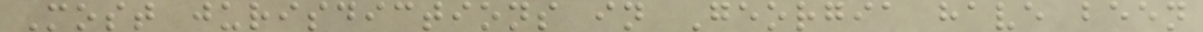Most jurisdictions in Georgia have been
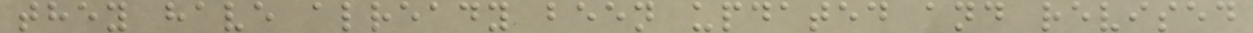they have already been updated and revised
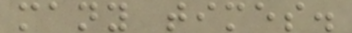many times.
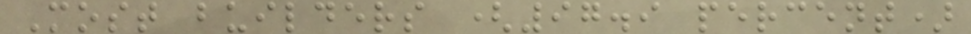Most builders (97.9 percent)
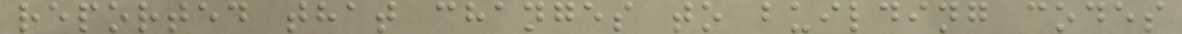reported that changes to building codes
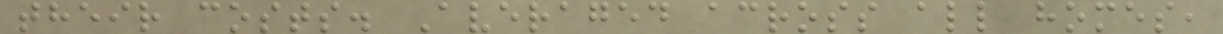their costs. Averaged across all homes,
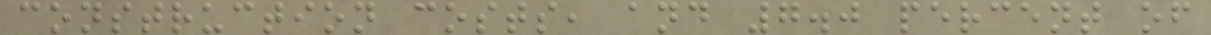construction costs, and 7.0 percent of
